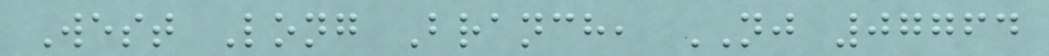West Long Branch, NJ 07764
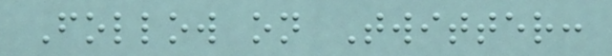Follow on Twitter:
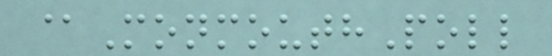@MonmouthPoll
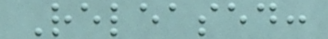Released:
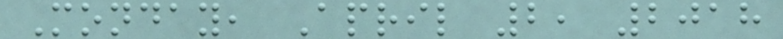Monday, April 2, 2018
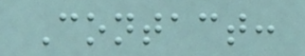Contact:
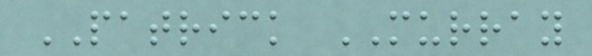PATRICK MURRAY
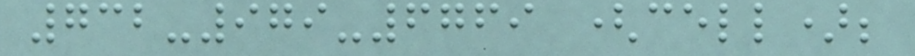732-979-6769 (cell);
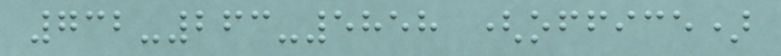732-263-5858 (office)
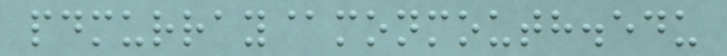pdmurray@monmouth.edu
